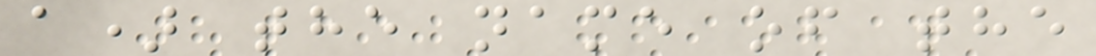a) the name of the
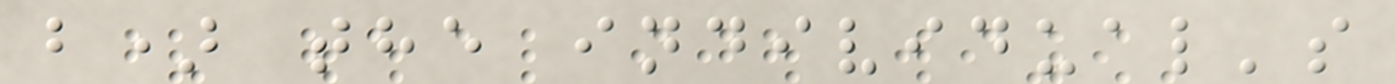b) the individual's
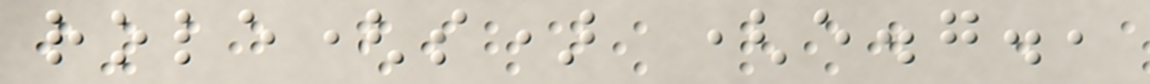role(s) (e.g.,
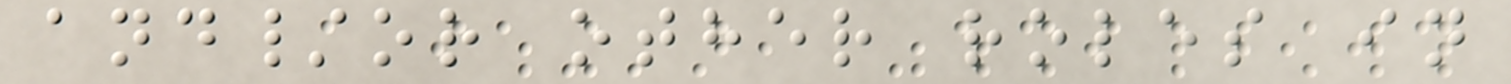and/or other roles in
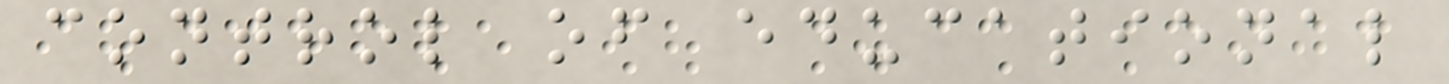control of educational
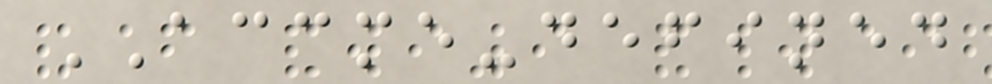ACCME-defined
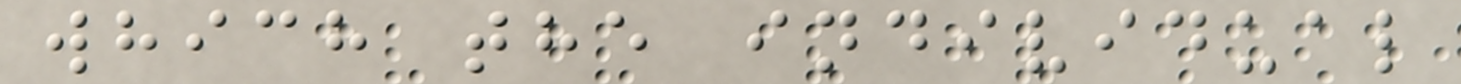which the individual
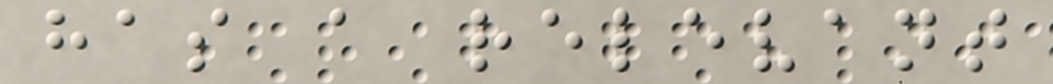has a relevant
